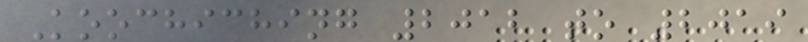Koochiching 2012 to 2019
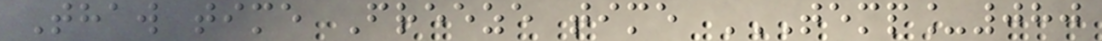Thaw time Freeze time TEMP_080
